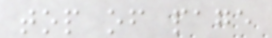top of page
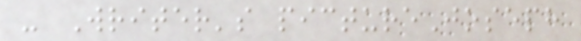- Writer's pictureJoseph
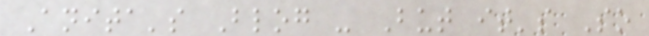Anita's Blog - But it's So
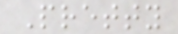Pretty
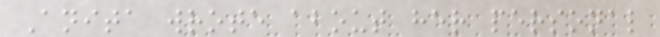Anita wrote about her personal
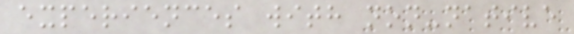experiences with non-native
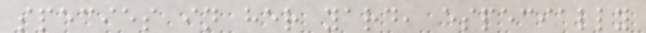species in her yard, especially
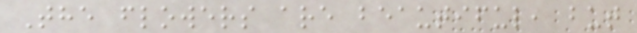The flowers are beautiful, but
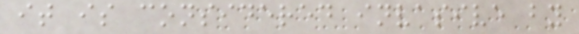it is considered invasive by
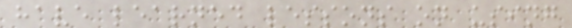have learned lessons on using
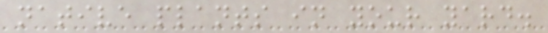native plants in your yard.
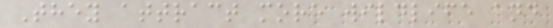They attract more wildlife and
